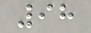98
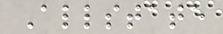Allstate
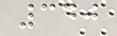340
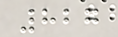827
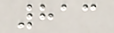813
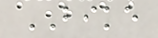BIKE
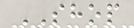SHOP
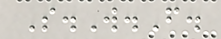S.W.F.
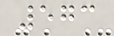573
